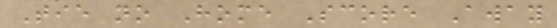Tie no Home Score Away
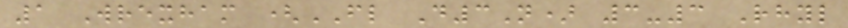1 Wrexham (FL D3N) 3-3 Rhyl
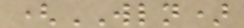(WLN)
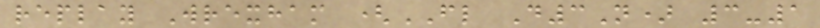replay Wrexham (FL D3N) 3-1
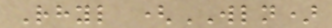Rhyl (WLN)
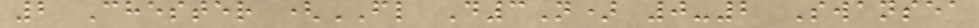2 Chester (FL D3N) 0-2 Swansea
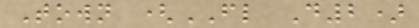Town (FL D2)
